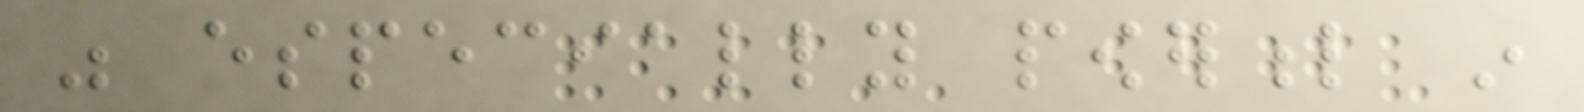was especially powerful in
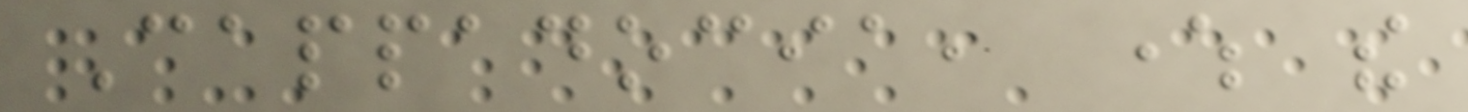Cappadocia, where the
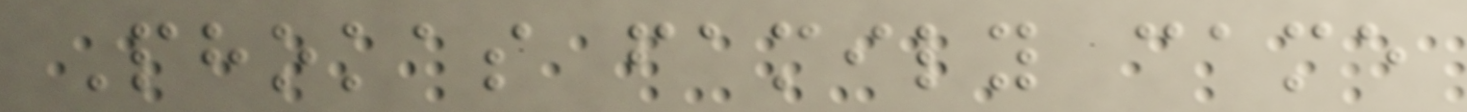Phokas family came
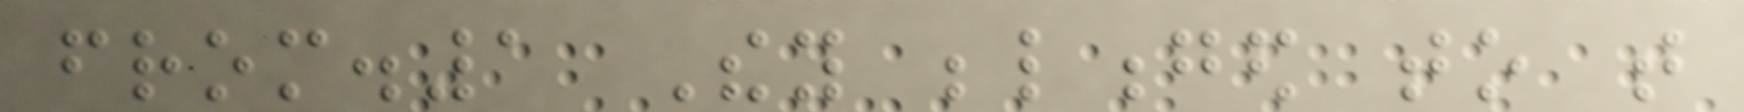from.1 They belonged to that
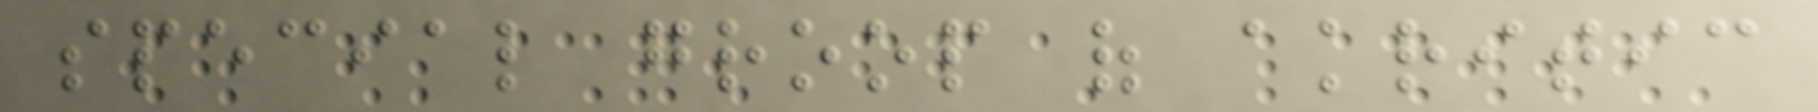special groop of akritic
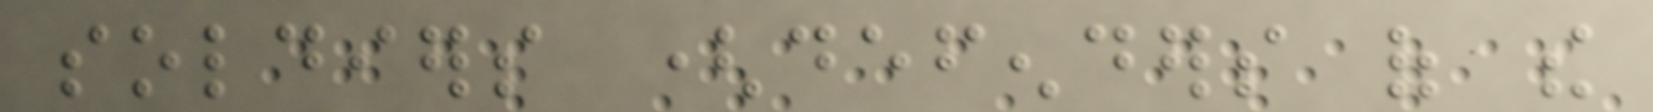soldiers (defenders of the
